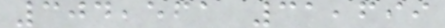304,561 31,699
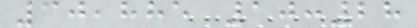30,885 10:28
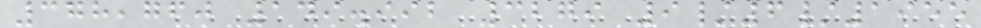378,760 149.992 3279 9/6/1955
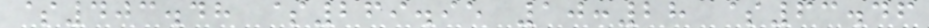$403.48 $269.95 10:28 $63.46
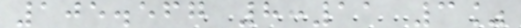105.567 8:11 3%
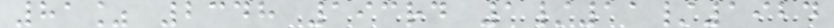81% 2348 193rd 1/11/1924
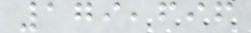179,696
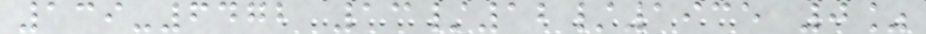139-6472 13/12/1935 0%
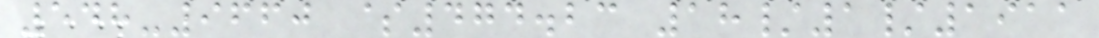548-9660 $474.23 18/1/1911
